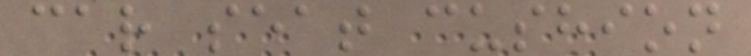car seat cushion
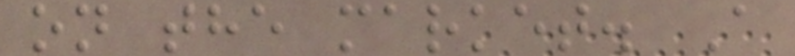on the market. A
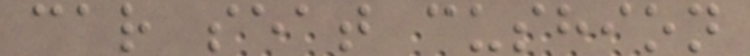car seat cushion
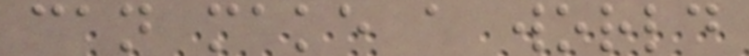can make a world
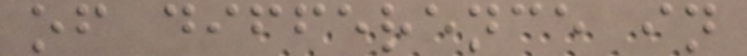of difference in
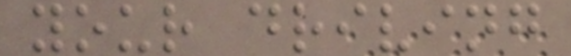your driving
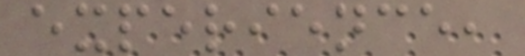experience,
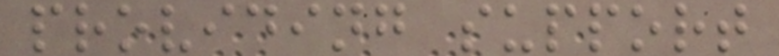providing support
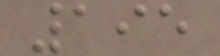195
